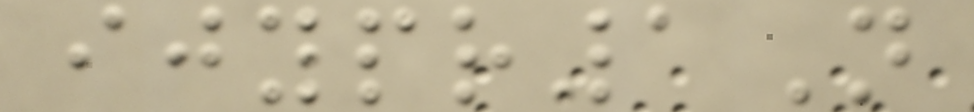ijypr1N
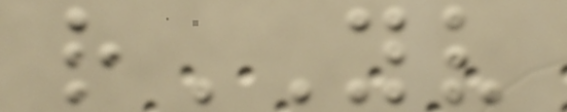rYV
